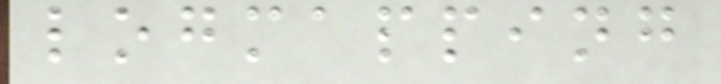logmapping
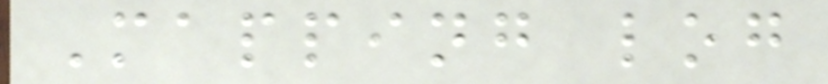Mapping log
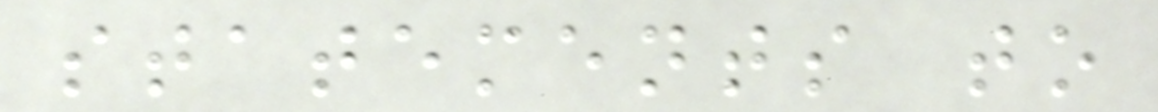statements to
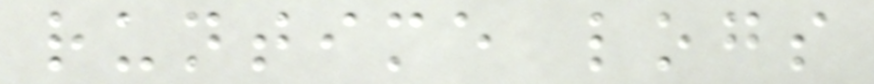runtime logs
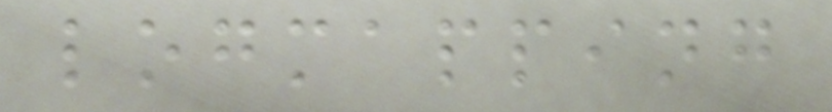logmapping
